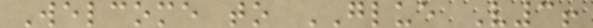Welcome to GLUE V3!
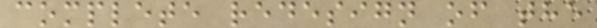complete redesign of the
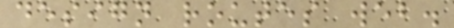design routes web.
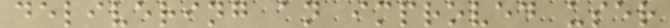delivering an improved user
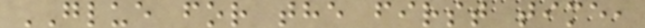GLUE for the first time,
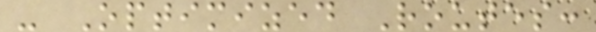- Optimized Routes:
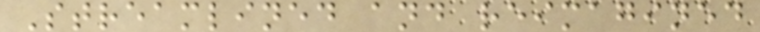Streamlined and reimagined
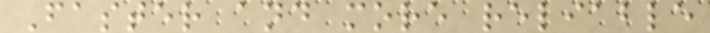Faster and more reliable
